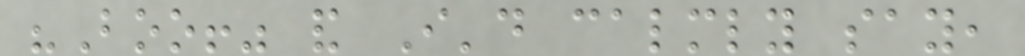"Boo!" and I'd calmly say,
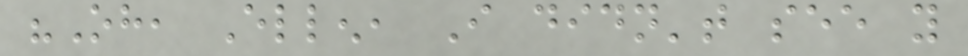"Oh, Ellen, I didn't see you
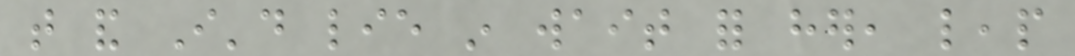that and I'd lie in wait for her, leap
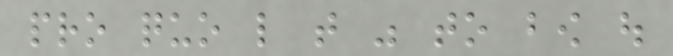pro quo like that was to bow out
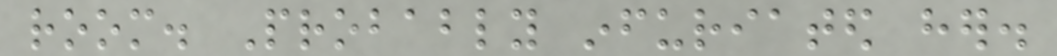room. Probably infuriated her.
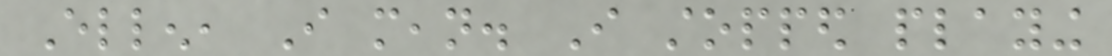Ellen, I mean. I stopped playing
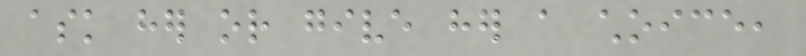ask her or give her a choice,
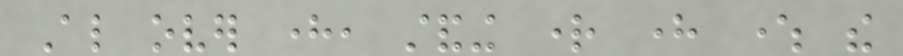Also over here, standing right here where the
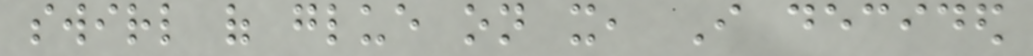swirl of glue on it, I decided
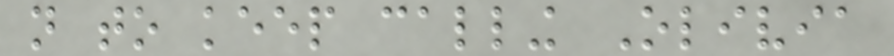not to keep calling Olivia
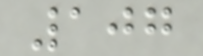107
